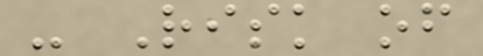- Risk of
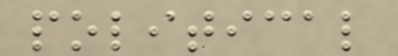political
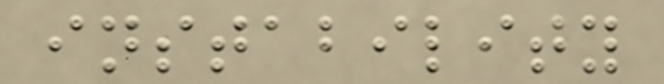instability
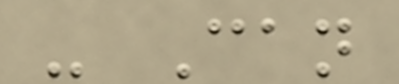- Can
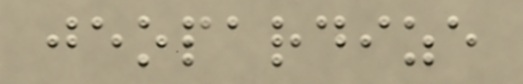jeopardize
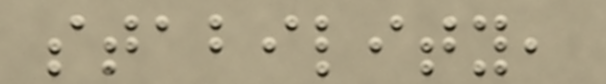stability,
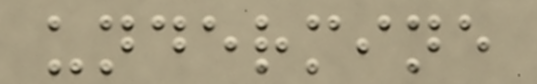undermine
